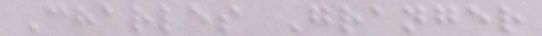Charles Granger
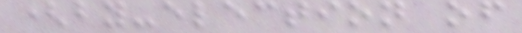(by-election of
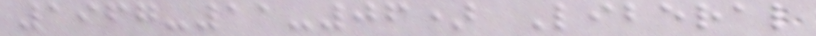1967-11-06) Liberal
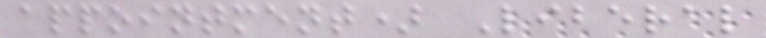appointment) Liberal
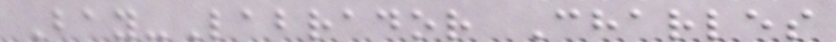Bay-Labrador Charles
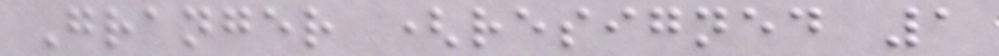Granger (resigned 1
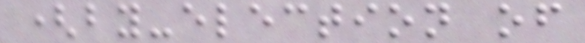(by-election of
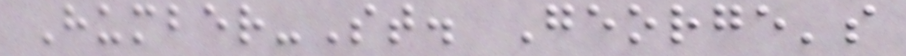Humber-St. George's
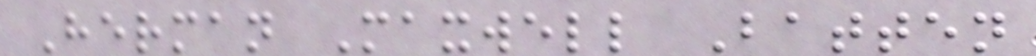Herman Maxwell Batten
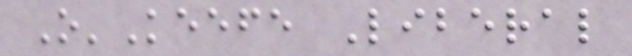O'Keefe Liberal
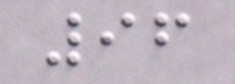96
